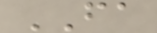FA
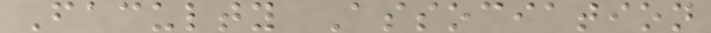Faculty Association
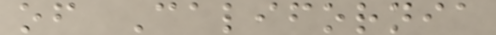of California
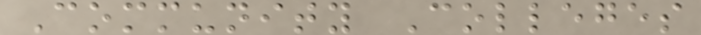Community Colleges
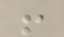!
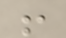!
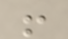!
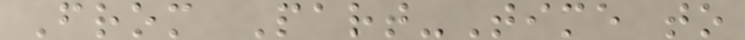From Part-Time to
